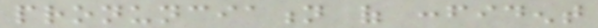pronunciation of confident
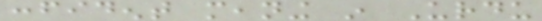confident meaning in Urdu
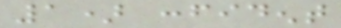1) confident
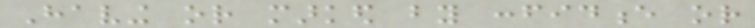Having or marked by confidence or
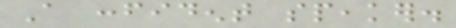A confident speaker.
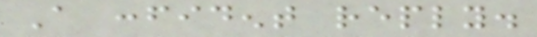A confident reply.
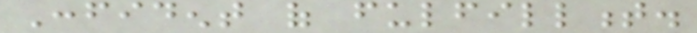Confident of fulfillment.
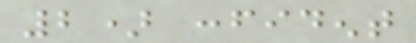2) confident
